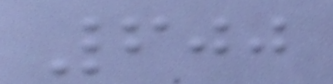600
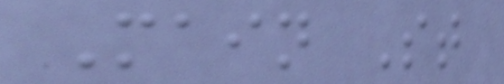Main St
